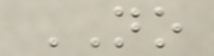NO
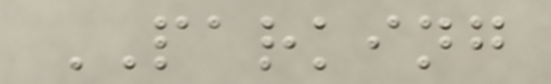PARKING
